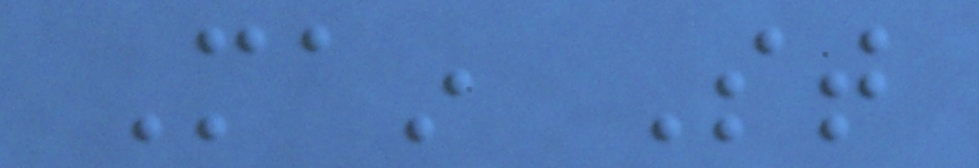Main St
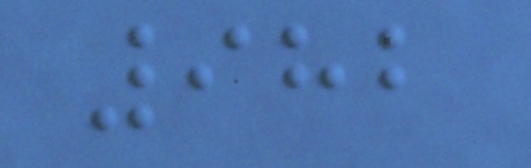982
